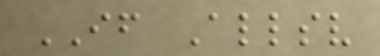IF Allsv
